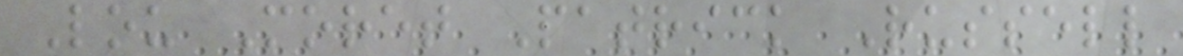Lou Moret Patrick Russell
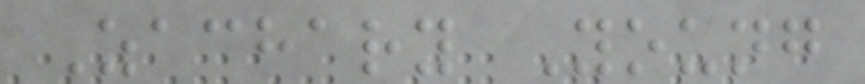Zachary Young
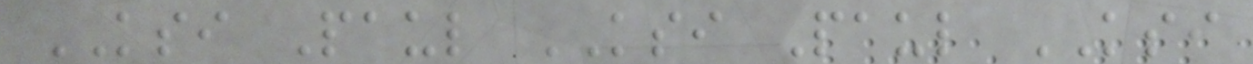KSI Paul KSI Paul KSI
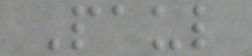Paul
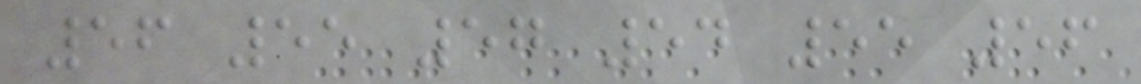56 55 57 54 55 56
